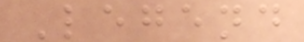Legend
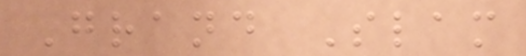Grand Slam
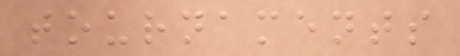tournaments
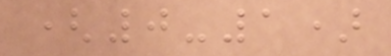(0-1)
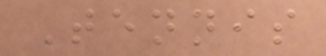Tennis
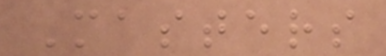Masters
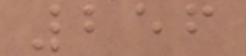256
